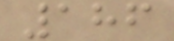186
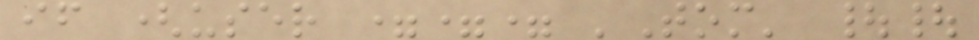if (user === 'Tom' ||
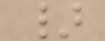}
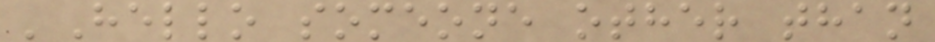'Hello someone other than
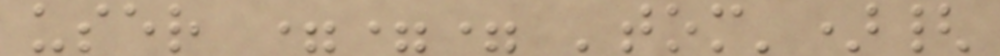user === 'tom'){
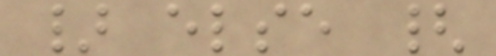} else {
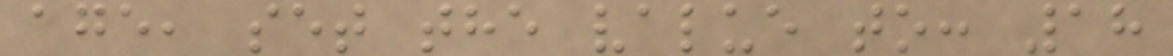age, set the value to: 18
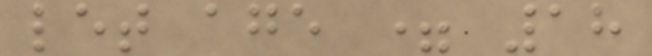let age = 18
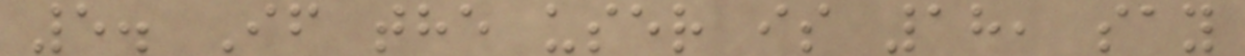5. If the user is 18, say
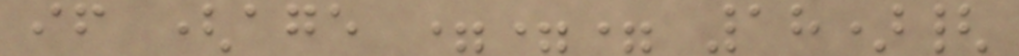if (age === 18){
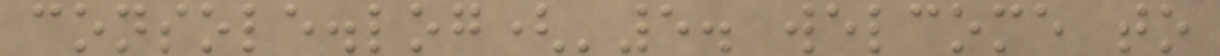console.log('5. welcome to
